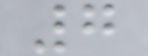7
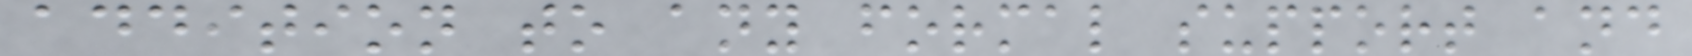addition to any formal support and
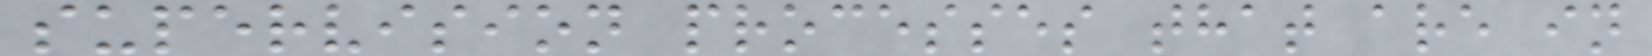supervision processes that are in
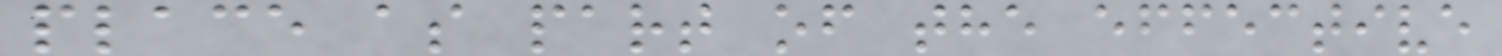place as part of the effective
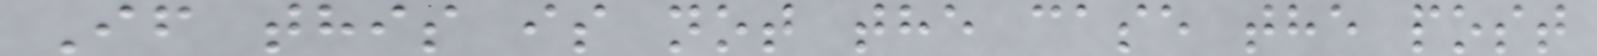If this is not the case the post
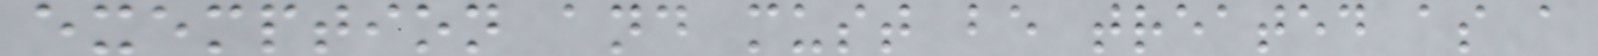exemption and must be treated as a
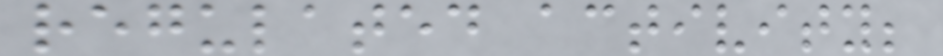regulated activity;
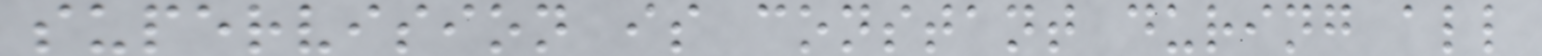supervision is constant during all
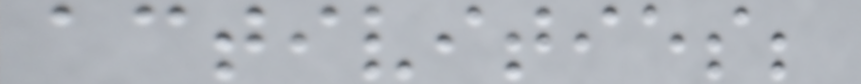activities;
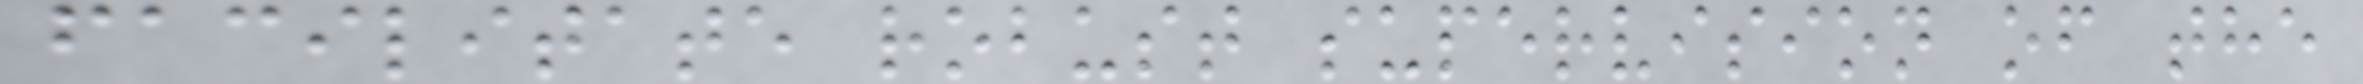facilitate robust supervision of the
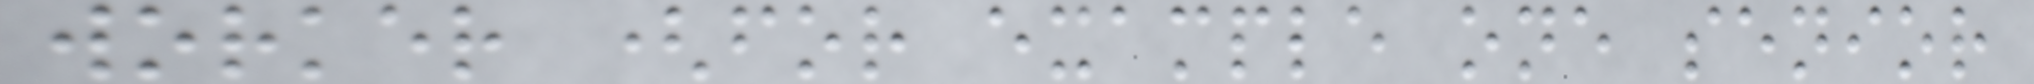worker (for example one senior
